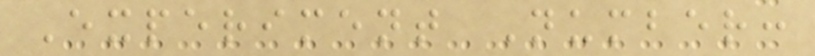Experiment Number:
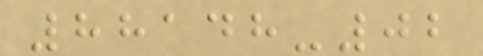88148-02
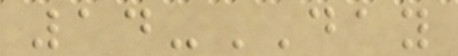14-DAY
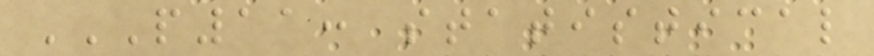P11: STATISTICAL
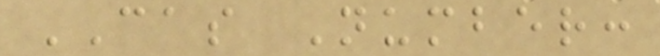CAS Number:
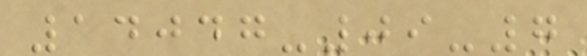14047-09-7
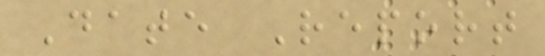Date Report
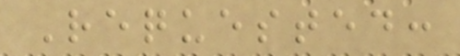Requested:
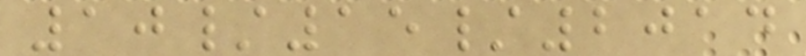10/15/2014
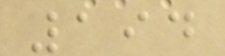194
